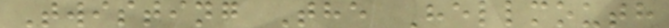Twisting The Hellmouth
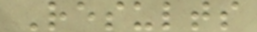Results
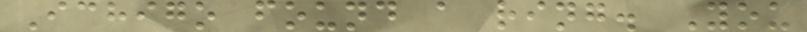Ichigo found a ring. You
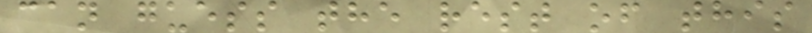can guess the rest of this
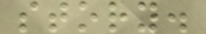story.
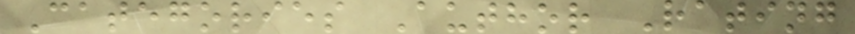Categories Author Rating
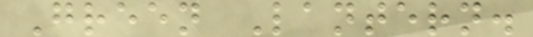Green Lantern.
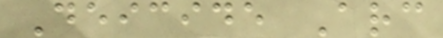Deicide Arc
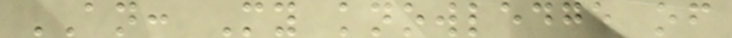AN: My knowledge of
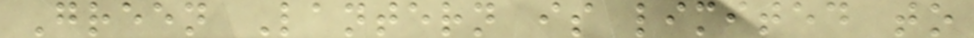Green Lantern is limited to
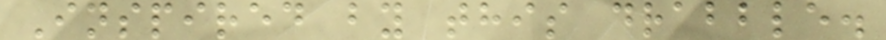Inspired by this drabble.
